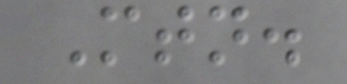Mtn.
